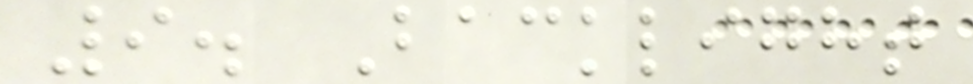9. Backlight
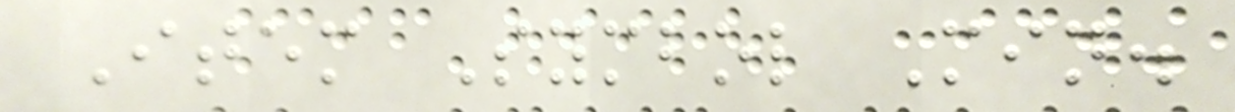Item Symbol Min.
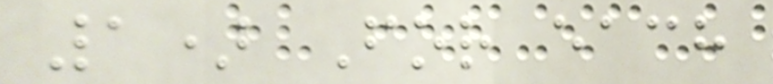1) For each
